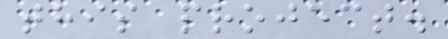this project.
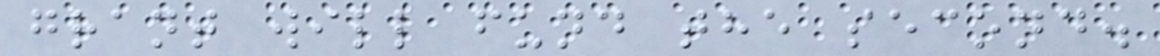grant will fund the second.
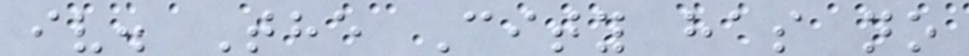iv. The City has no
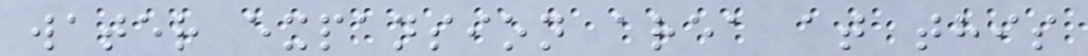water expansion area at this
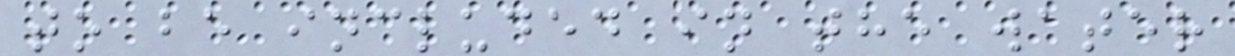to be included in the water
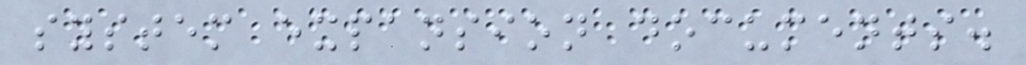system expansion documents.
